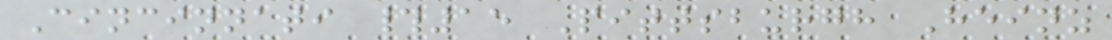Cincinnati #15 Pittsburgh Heinz
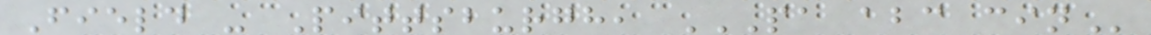Field - Pittsburgh, PA ABC CIN
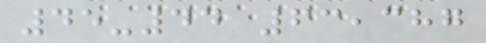45-44 63,387
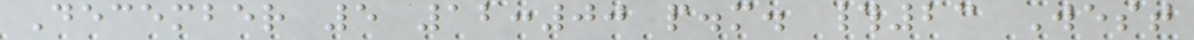December 5 12:00 p.m. #23 West
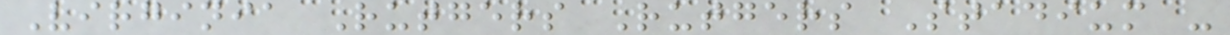Virginia Rutgers Rutgers Stadium -
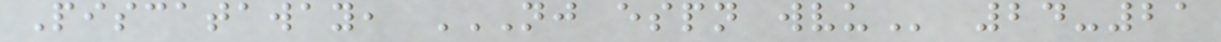Piscataway, NJ ESPN WVU 24-21
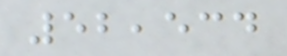52,534
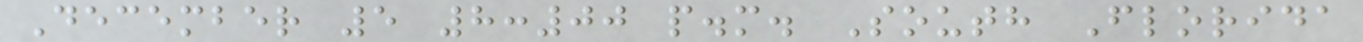December 5 8:00 p.m. South Florida
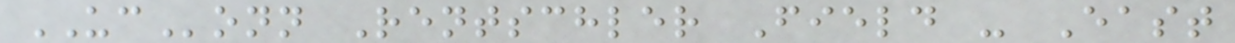UConn Rentschler Field - East
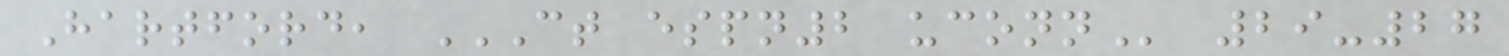Hartford, CT ESPN2 UCONN 29-27
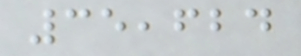35,624
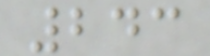243
